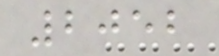2052
